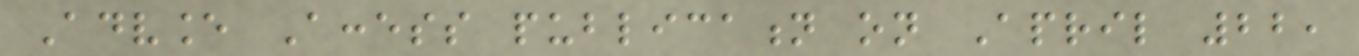Advance Access publication on April 22,
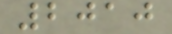2010
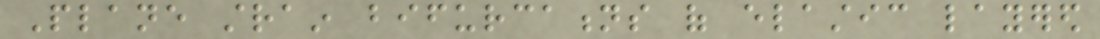Plane strain bifurcations of elastic layered
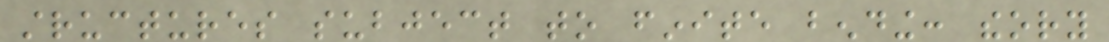structures subject to finite bending: theory
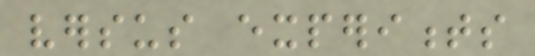versus experiments
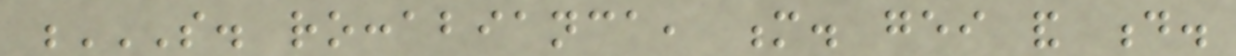S. ROCCABIANCA, M. GEI AND D.
